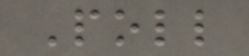Poll
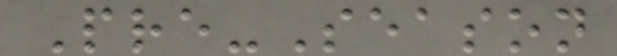Pre-Season
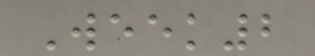Week2
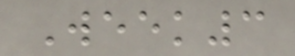Week3
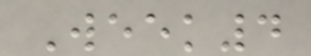Week4
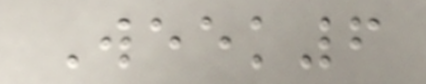Week6
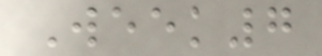Week7
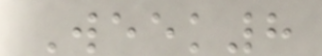Week8
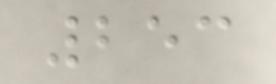253
